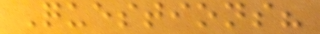Questions?
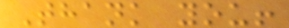Thank you!
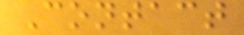Contact
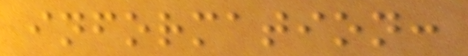information:
